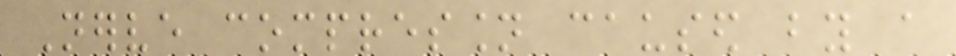Nerve compression caused by a
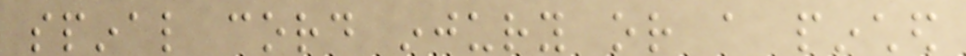spinal cord injury or a pinched
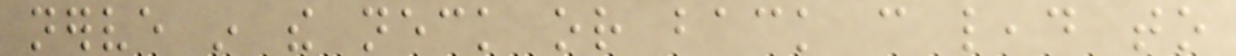nerve in the neck or back can lead to
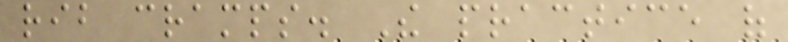rib cramps. The practice of
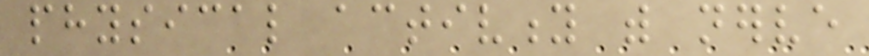physical activity with nerve
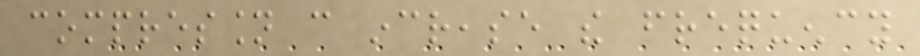compression can increase the frequency
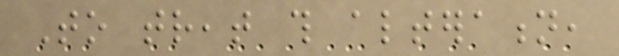To treat this alteration,
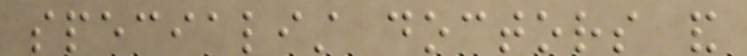specialist doctors and
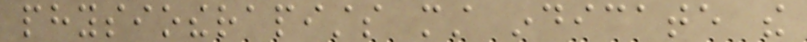physiotherapists must indicate the
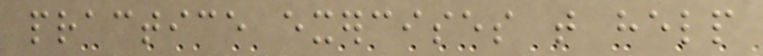practice exercises that help
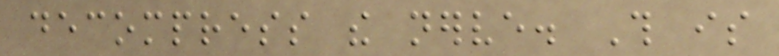decompress the nerve. This is
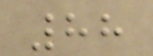88
